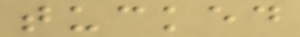tucked
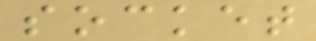socket
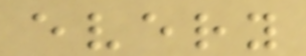every
